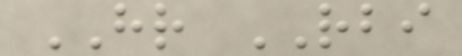HR RBI
